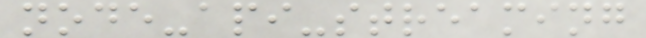node-api-streaming
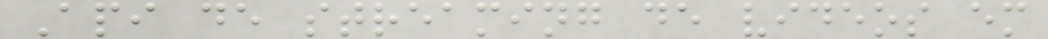Api de streaming de videos em
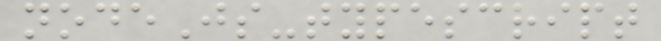nodeJs-typescript
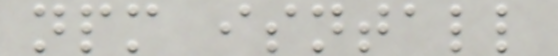npm isntall
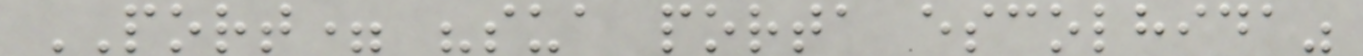PORT= "sua porta escolhida"
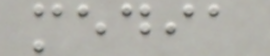media
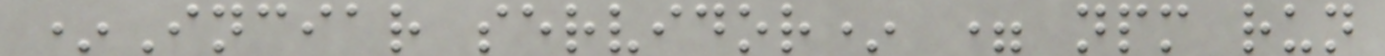*Inciar servidor* = npm run
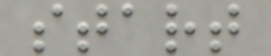start
